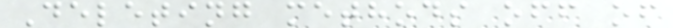Deleting methods off of
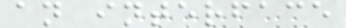an interface
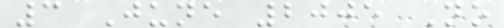3 June 2005 No
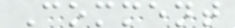Comment
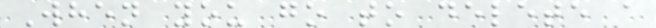When you go to delete a
